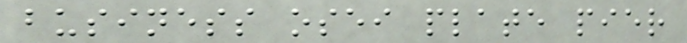business osei plate pier
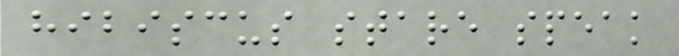hibiscus stare speak
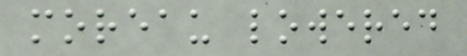moreau lowered
